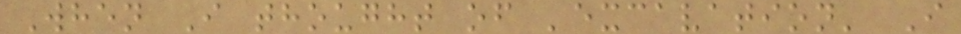When I thought of 'excavation' I
